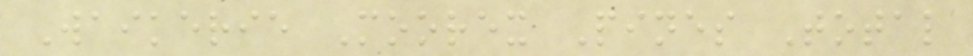Waikerie Moorex Pines Total
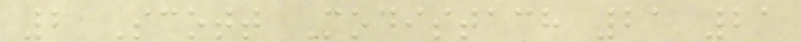2 Scott Modistach 21 21
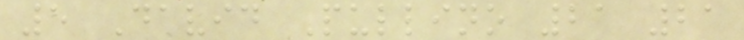5 David Pullino 21 21
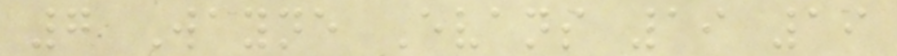7 Wayne Evans 19 19
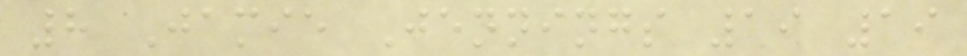8 Jamie Jennings 19 19
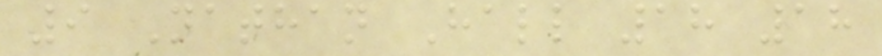9 Nathan Hall 18 18
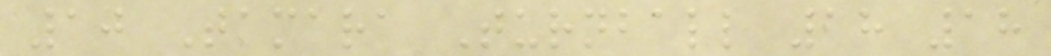10 Tamara Turnball 18 18
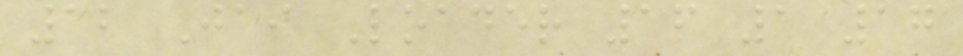12 Jai Loader 16 1 17
